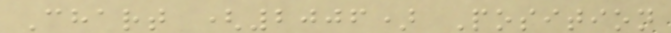Chart (2006) Position
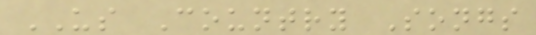US Country Songs
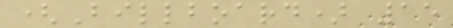(Billboard) 15
